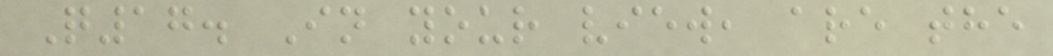Q17. In your view, are the
